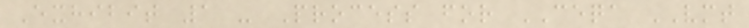Exhibit 1 - Process for CEQA VMT
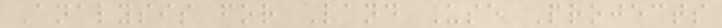Analysis for Land Use Projects
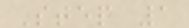Step 1
